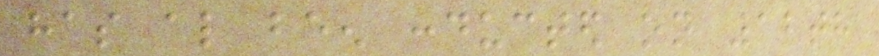has also been conducted on 12th
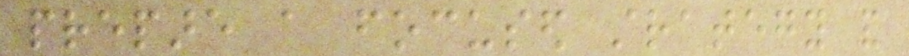prepare a focused strategy and
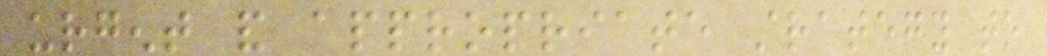urgent and appropriate strategy to
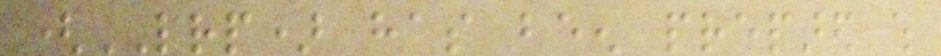(LRP) has been prepared which
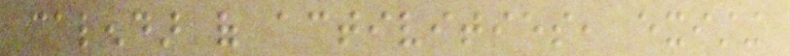calendar of activities, existing
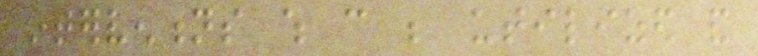interventions which can be utilized and
